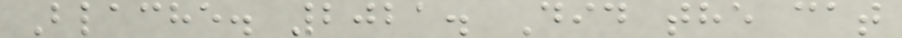Blache. 2021. Did the cat
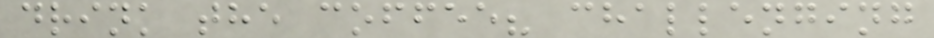drink the coffee? challenging
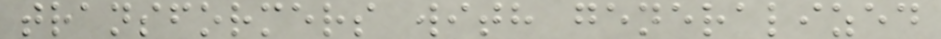transformers with generalized
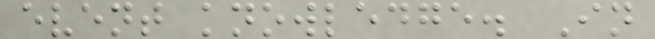event knowledge. In
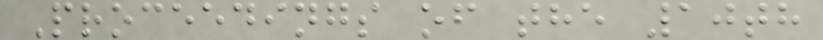Proceedings of the 10th
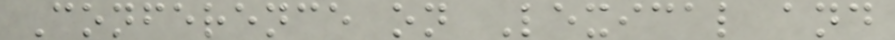Conference on Lexical and
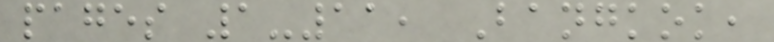pages 1-11, Bangkok,
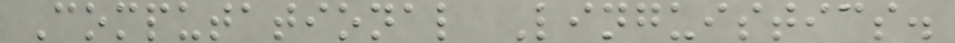Computational Linguistics.
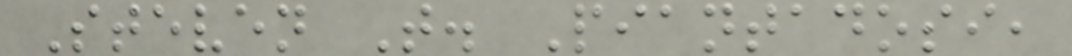Steven T. Piantadosi,
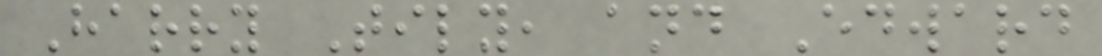Harry Tily, and Edward
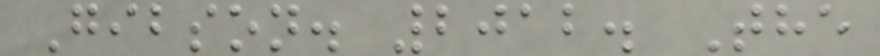Gibson. 2012. The
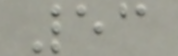53
